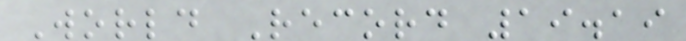World Record 19.19
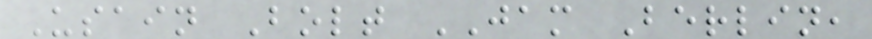Usain Bolt JAM Berlin,
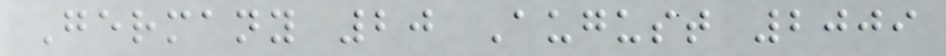Germany 20 August 2009
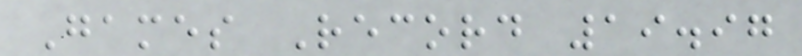Games Record 19.97
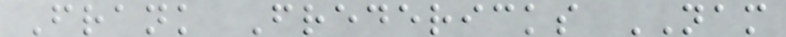Frank Fredericks NAM
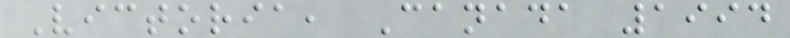Victoria, Canada 1994
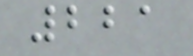221
